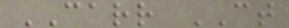CARR CT
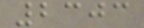2303
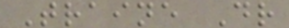Traine Dr
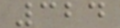324
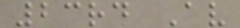23rd Av
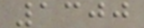1300
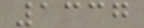1337
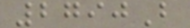2790B
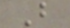B
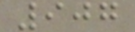907
